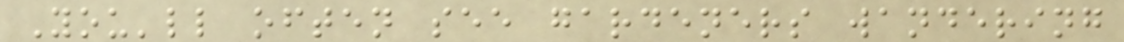You'll often see gardeners wandering
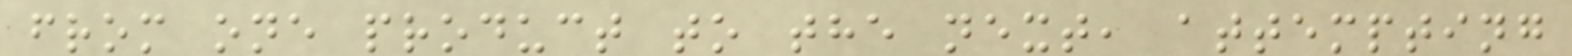from one product to the next, attempting
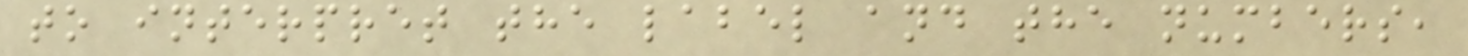to interpret the label and the numbers,
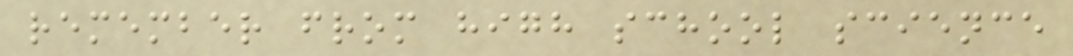remember from high school science
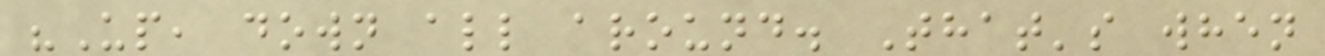"Up, down all around. That's when
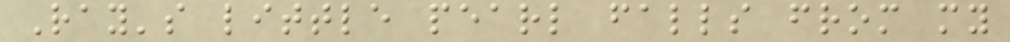Ray's little pearl falls from my
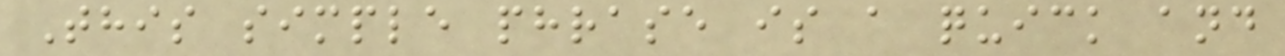This simple phrase is a quick and
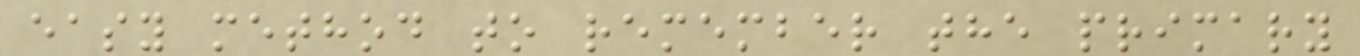easy method to remember the primary
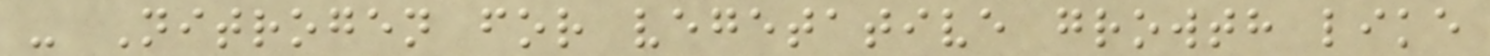- Nitrogen for vegetative growth like
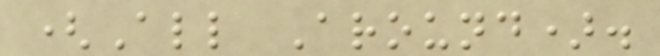(All Around).
